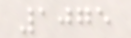1075
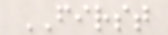FIRST
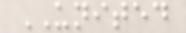UNITED
